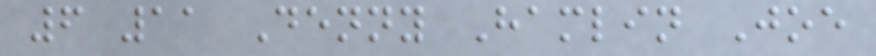6 11 Denny Hamlin Joe
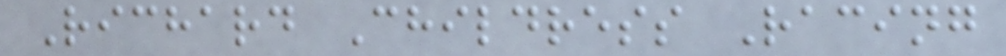Richard Childress Racing
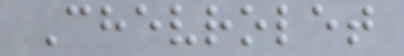Chevrolet
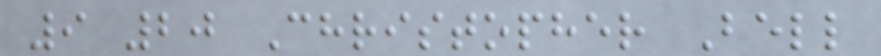9 20 Christopher Bell
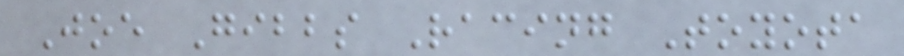Joe Gibbs Racing Toyota
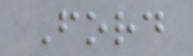Ford
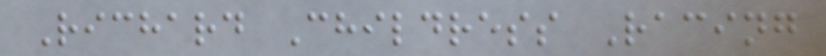Richard Childress Racing
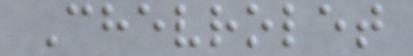Chevrolet
